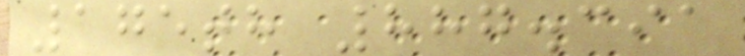175th 887.391
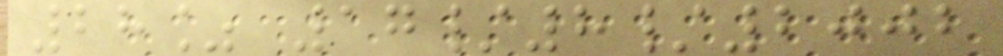28% 17/8/2002
